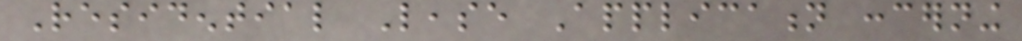Residential Lease Application concerning
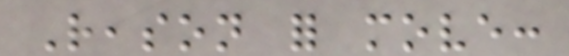Reason for move:
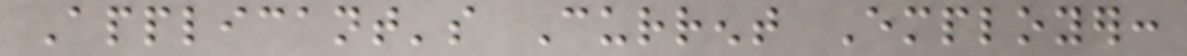Applicant's Current Employer:
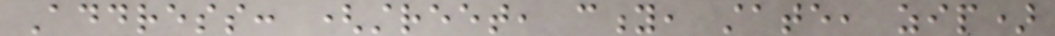Address: (street, city, state, zip)
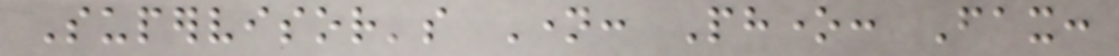Supervisor's Name: Phone: Fax:
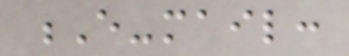E-mail:
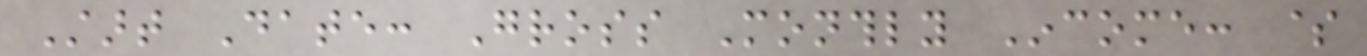Start Date: Gross Monthly Income: $
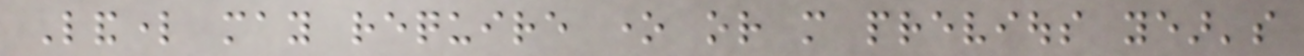Landlord may require one or more previous year's
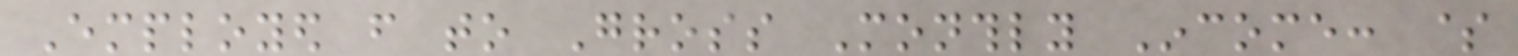Employed from to Gross Monthly Income: $
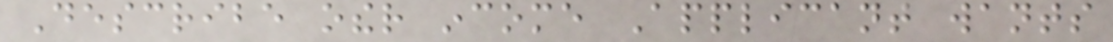Describe other income Applicant wants
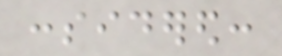considered:
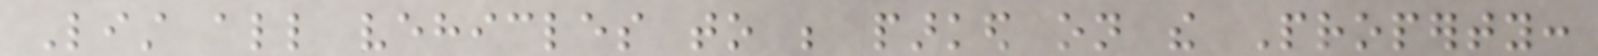List all vehicles to be parked on the Property:
